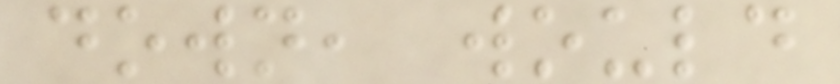down, would
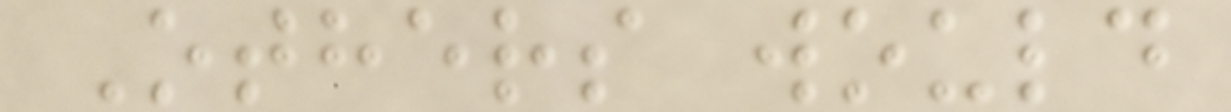Others would
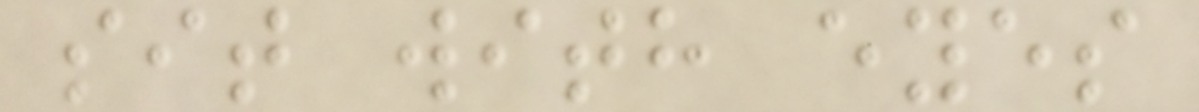sit with eyes
